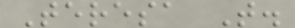Teresa T.
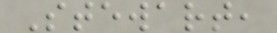Stewart,
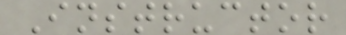Instructor
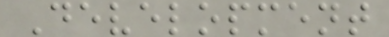Development
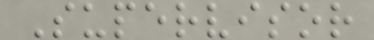Supervisor
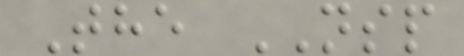The NSP
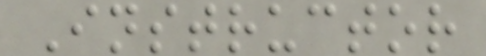Instructor
